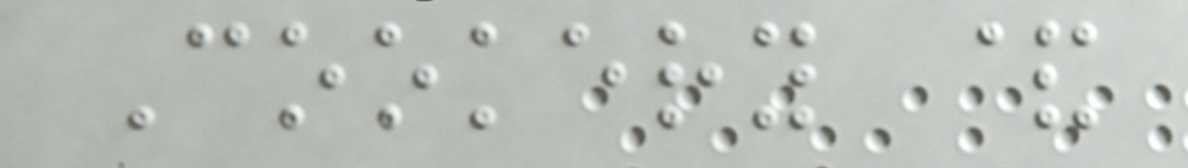Cookery &
